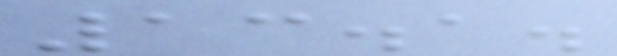13.1.
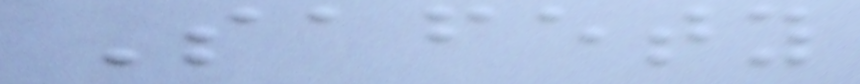Safety
